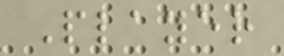Player
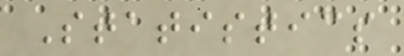Statistics
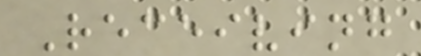Receiving
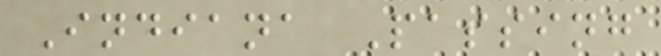Indiana Passing
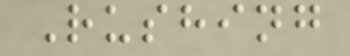Rushing
